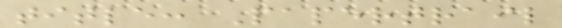title: Papertrail
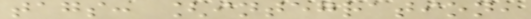tags: [integration,
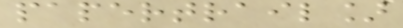papertrail]
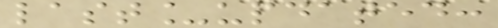last_updated:
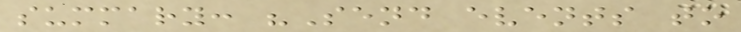summary: "Send events to
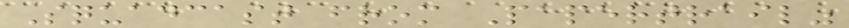Squadcast from Papertrail"
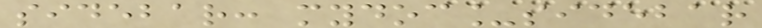sidebar: mydoc_sidebar
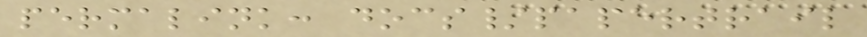permalink: docs/papertrail
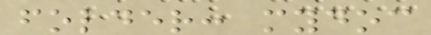folder: mydoc
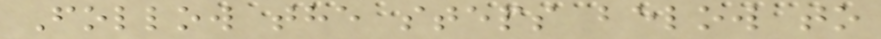Follow the steps below to
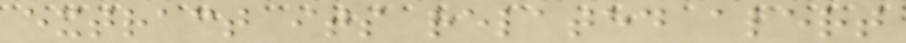extract its related alert
